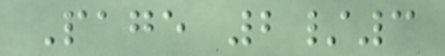Page 2/3
